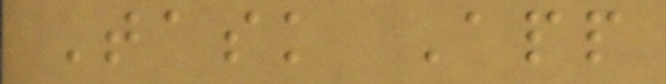Task App
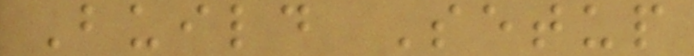Build Setup
